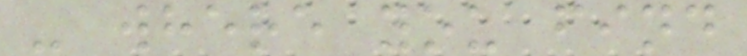- where you find
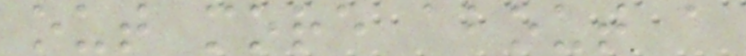out more about a
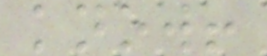know!
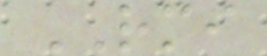RMI
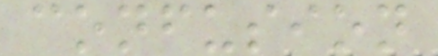confusion
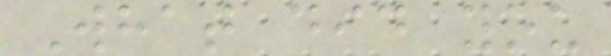What did you
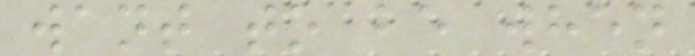want to be when
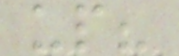up?
